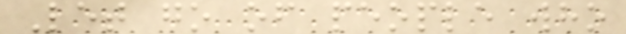Let go of people who
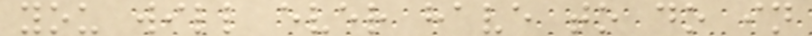you will ever have to do in
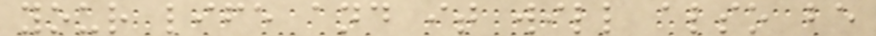your life and it will also be
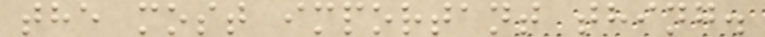the most important thing.
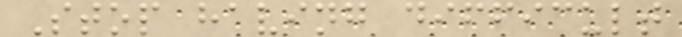Stop having difficult
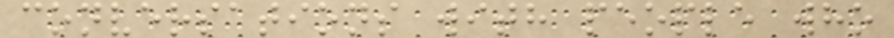conversations with people who
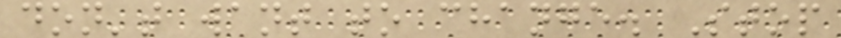don't want to change. Stop
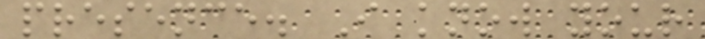presence. I know your
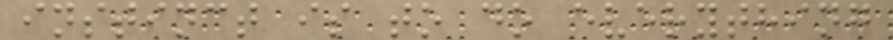instinct is to do everything
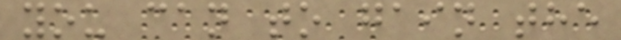you can to gain the
